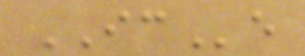ICe
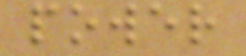power
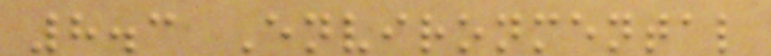8.3 Environmental
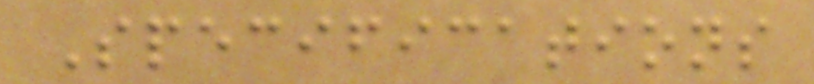Specifications
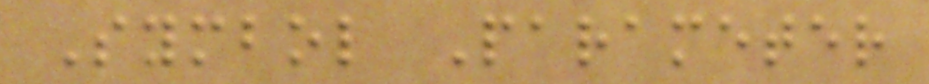Symbol Parameter
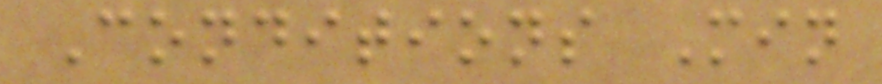Conditions Min
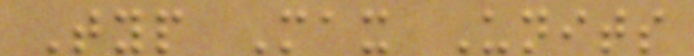Typ Max Units
